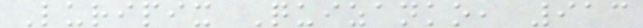Luripix Quizanko, 913
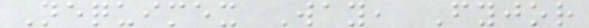Nequimex Way, Fyjor
